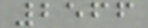2566
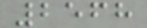2568
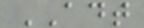ADT
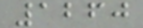1260
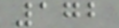172
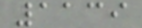1139
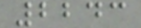2243
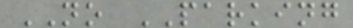NO PARKING
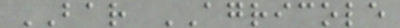BAR AGRICOLE
